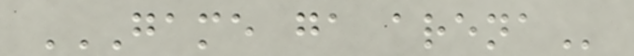GAME GA ARENA
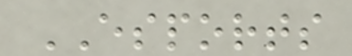ESPORTS
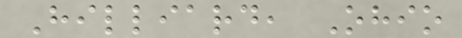Hilliard, Ohio
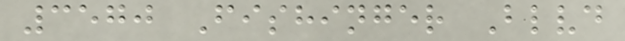3570 Fishinger Blvd
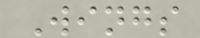Wings
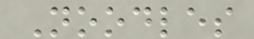Noodles
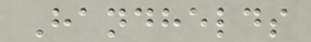Handhelds
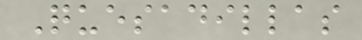Quesadillas
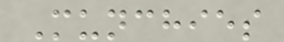Munchies
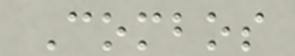Combos
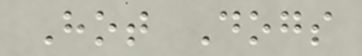Hot Dogs
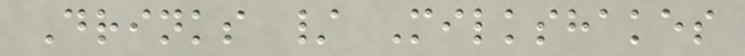Drinks / Milkshakes
